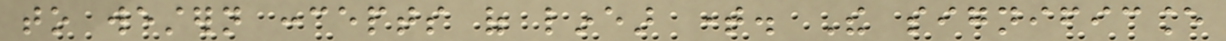to western concepts of linear time. The significance
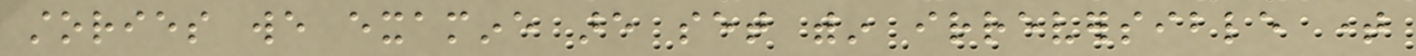stories we examine are set within irreversible time
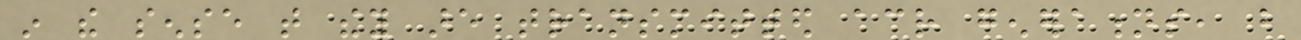in the sense that they are transmitted across generations, but
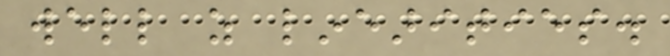well as linearities.
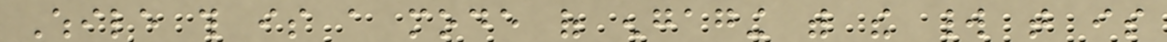While this is a mode of engaging with the world that is
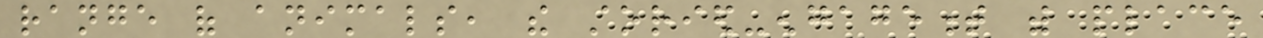range of animals, the storied-engagement with place
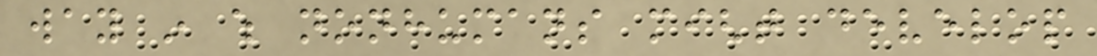way in which nonhumans might develop
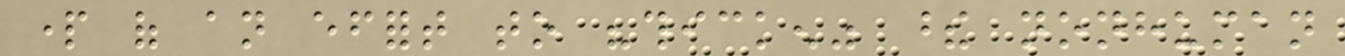part of an effort to "thicken" these nonhuman
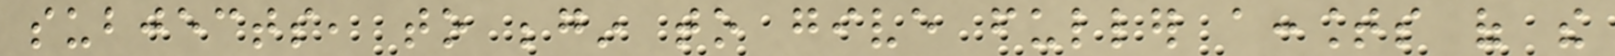subjects, to begin to give fuller accounts of the
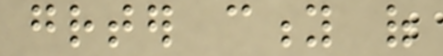greater city of
